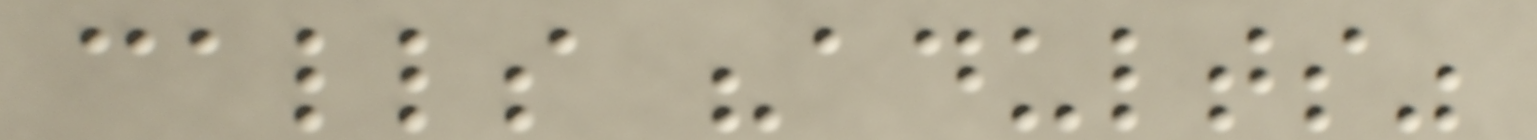calls "adults"
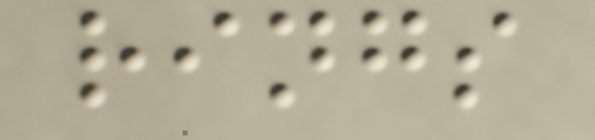rings
